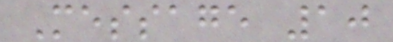Message 10
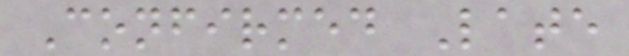Confirmed Late
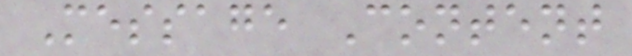Message Content
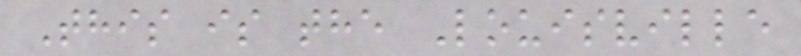This is the Louisville
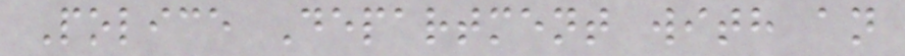Police Department with an
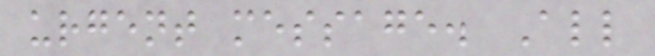urgent message. All
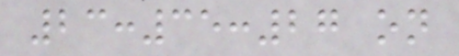23:35:27 on
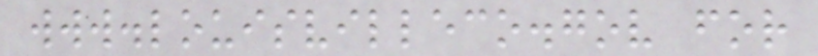www.louisvilleco.gov for
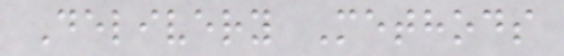Delivery Methods
